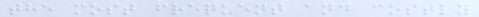the most frequent and costly
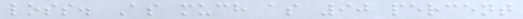loss. As much as 90 percent
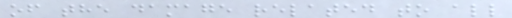of the damage related to all
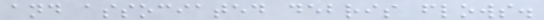and associated debris flows.
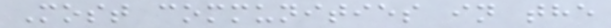Most communities in the
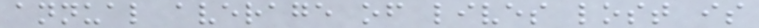annual average of lives lost is
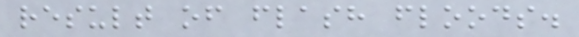result of flash floods.
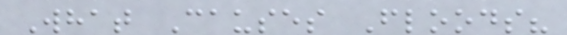What Causes Floods?
